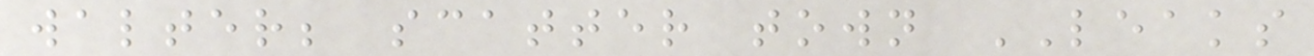walter; scatter town LEAKS
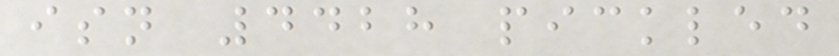isn 4428 pickled
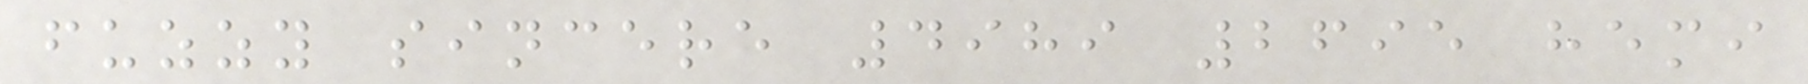fuzzy sincere 4989 2695 hemi
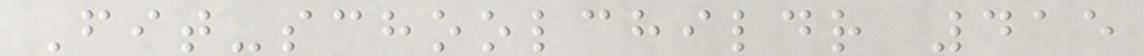Fit-schoolchildr 415
